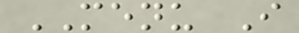MENU I
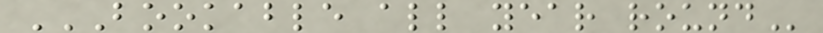BOOKABLE ALL YEAR ROUND
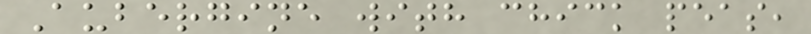Aubergine with chick peas,
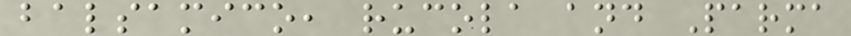balsamico, rucola and Parma
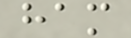ham
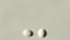-
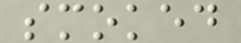smoked
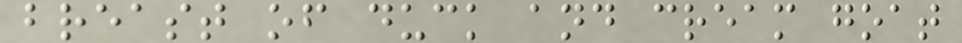breast of duck and cream goat
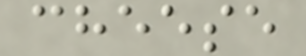cheese
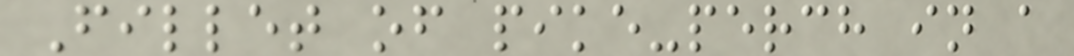Fillet of pike-perch in a
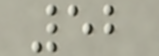52
